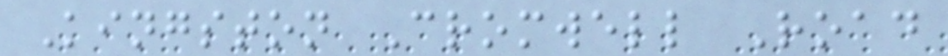Kingston Cromwell Road
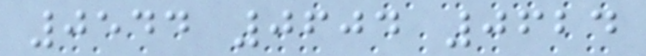0544 0604 0624
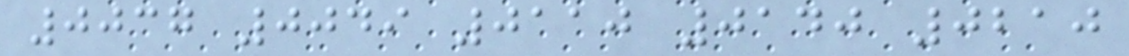0037 0049 0110 0140 0210
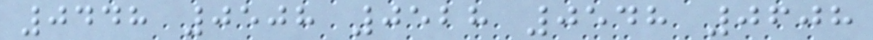0448 0508 0528 0548 0608
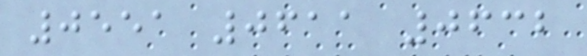0551 0611 0632
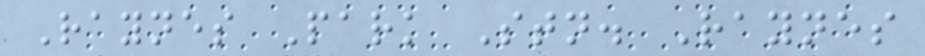Raynes Park Stn. Raynes
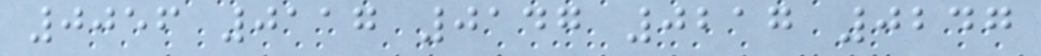0056 0117 0147 0217 0247
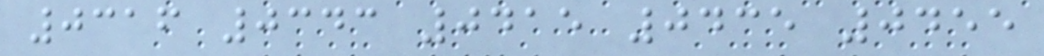0316 0343 0415 0435 0455
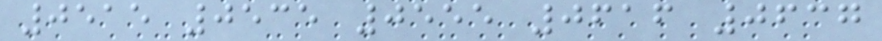0515 0535 0555 0616 0637
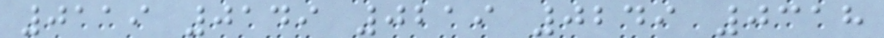0119 0149 0219 0249 0318
